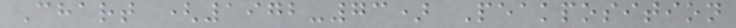Chart (1972-73) Peakposition
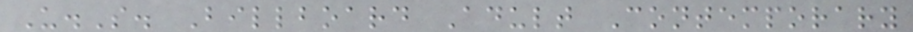U.S. Billboard Adult Contemporary
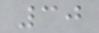30
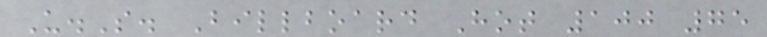U.S. Billboard Hot 100 75
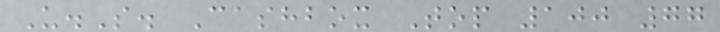U.S. Cashbox Top 100 77
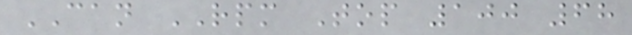CAN RPM Top 100 68
